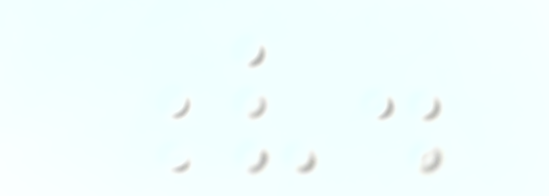v.
